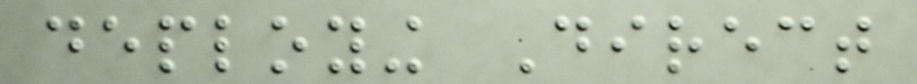deploying Direct
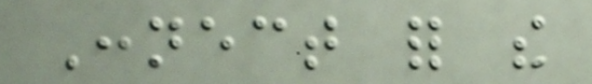Connect for the
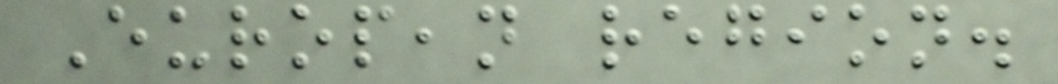European region.
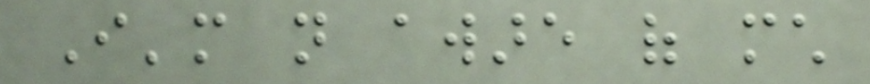I'm not aware of much
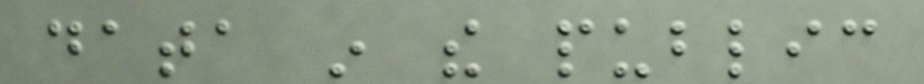data in the public
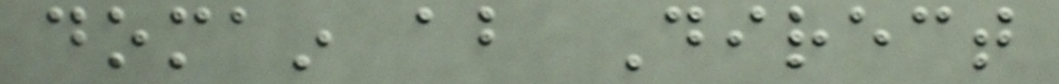domain about Direct
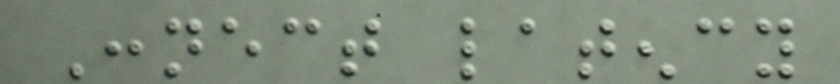Connect latency
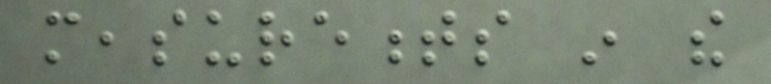measurements in the
